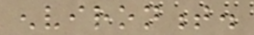environment.
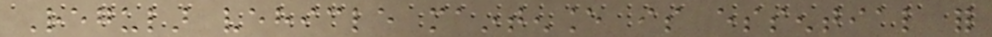Regular vehicle maintenance is essential for
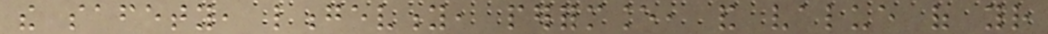the safety, longevity, performance, and value of your
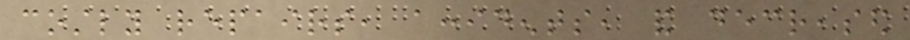costly repairs, accidents, and decreased
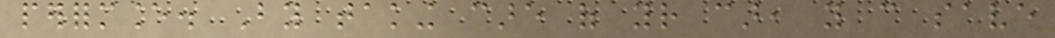performance. By taking care of your car, you can save
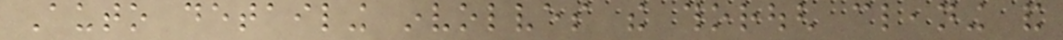Auto detailing involves the thorough cleaning and
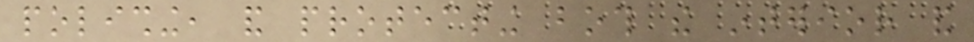polishing, and protecting both the interior and
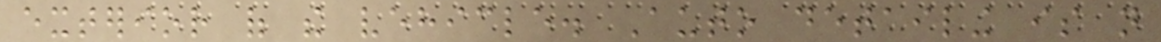exterior of the vehicle. Auto detailing is not
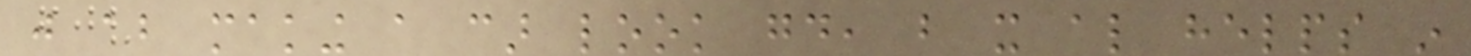just about making a car look good, but it also helps in
